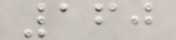160
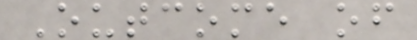Outcome of
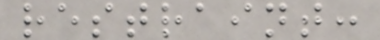restraint:
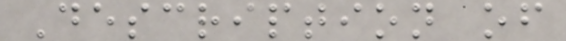Description of
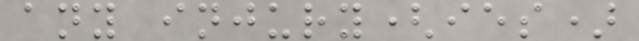any injury(ies)
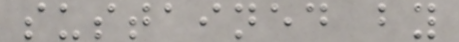sustained by
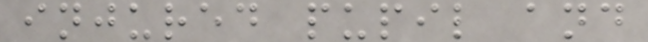injured pupil and
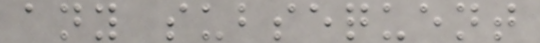any subsequent
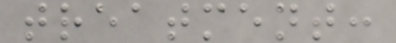treatment:
